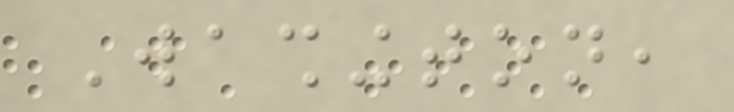Washington,
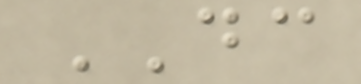DC
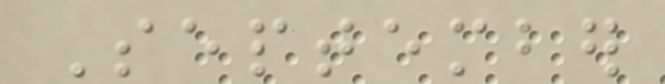September
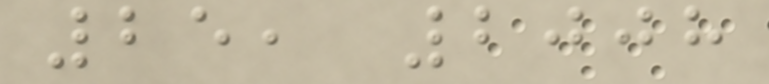25, 2008
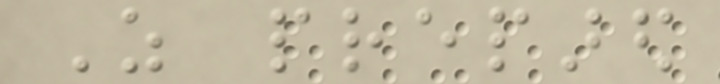As prepared
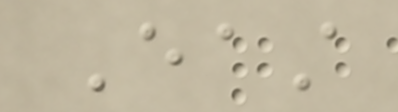East
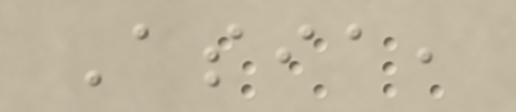Asia,
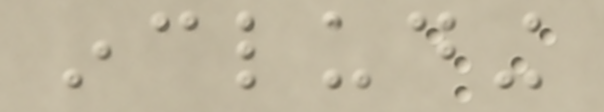including
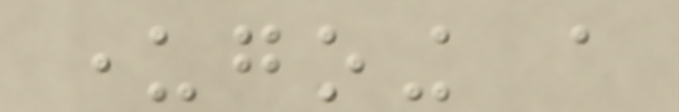undergoing a
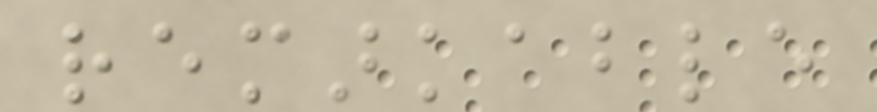remarkable
